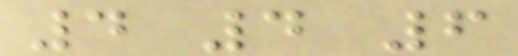4 4 6
